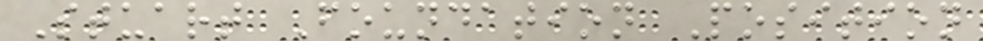Stuart Foundation Position
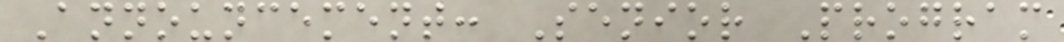Announcement: Senior Program
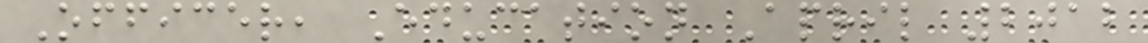Officer, Education April 2012
